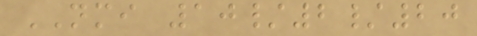NMI 10/2/20
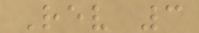Rev 3
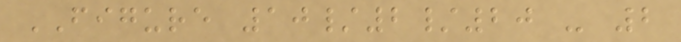FIGURE 10/2/20 - 2
